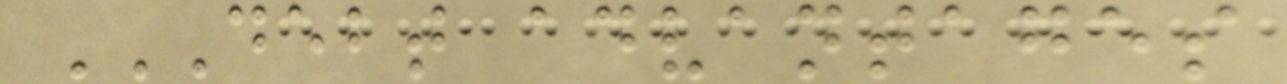DEBT ADVANTAGES
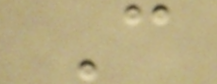C
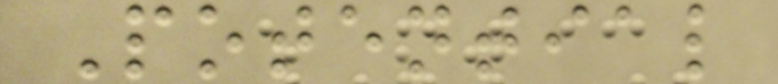Potential
